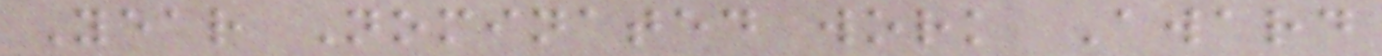Year Nominated work Award
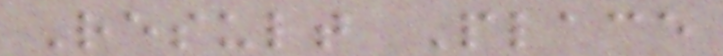Result Place
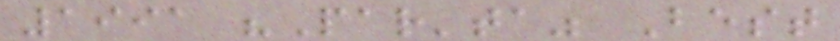1991 "Par'ta" Best
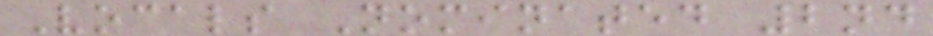Vocals Nominated 2nd
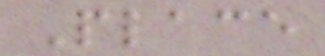Place
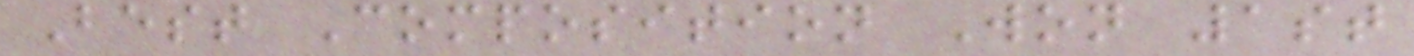Best Composition Won 1st
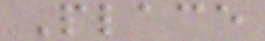Place
